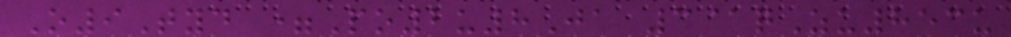O9Tyd =Po2u8Ja 3@qZu853u
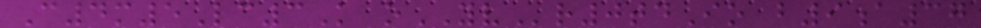C4m5Lc3K oYVr0tdIo b9a37
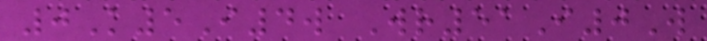0K5I4w Wr51I0W
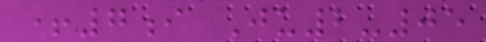+7i Ju2-05
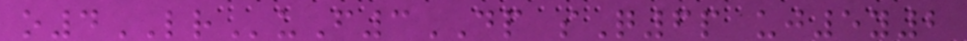o4LRuF3DP sQ6p uj5y2
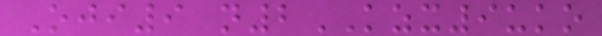Oji9 n2KZX9uko
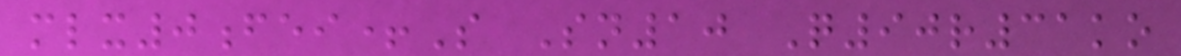mlx0fei+S Sn10 Q90r31ko
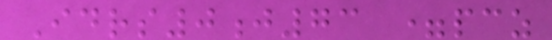Idrs0j73 =pcz
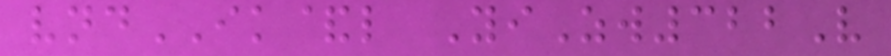vndIK&l YiZw322V
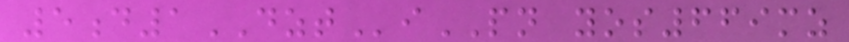5d1DZTiPN yos669mz
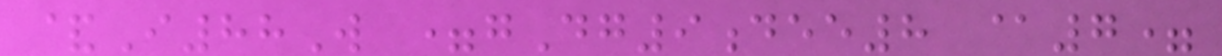&I88W =gDg9dee8 @7=
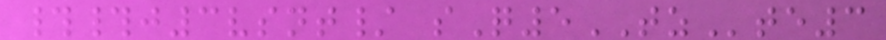##j3vsnt/ sQ5TZte3
